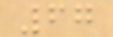67
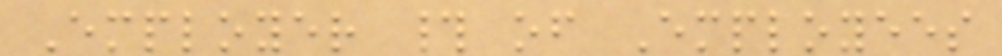Employer # of Employees
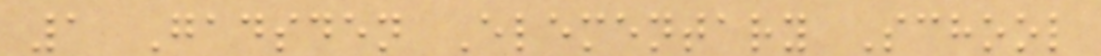1 Gadsden Elementary School
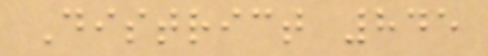District 845
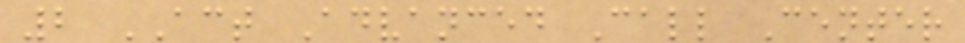2 ACT Advanced Call Center
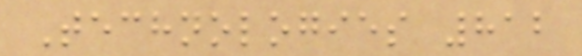Technologies 812
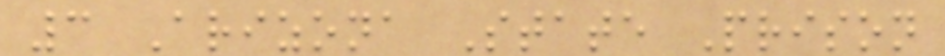3 Arizona State Prison
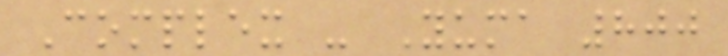Complex - Yuma 800
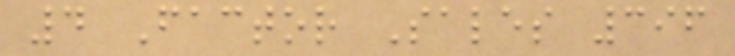4 Factor Sales 396
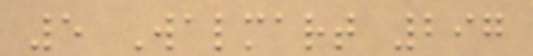5 Walmart 297
